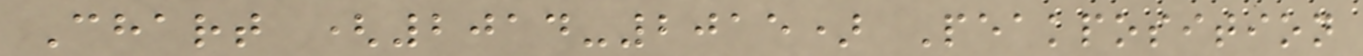Chart (2014-2015) Peakposition
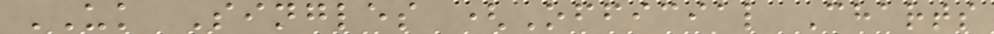UK Singles (Official Charts
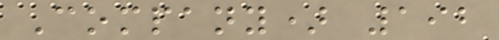Company) 192
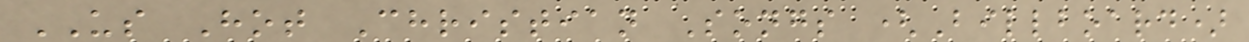US Hot Christian Songs (Billboard)
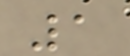1
